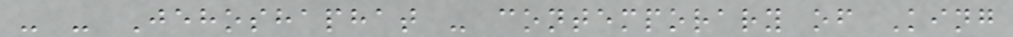- - Jehoshaphat - contemporary of King
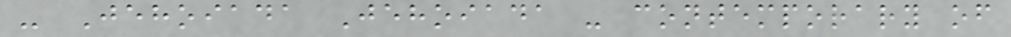- Jehoiada Jehoiada - contemporary of
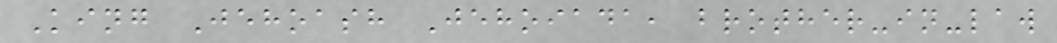King Jehoash Jehoiada, brother-in-law
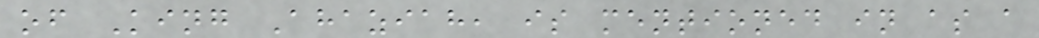of King Ahaziah, is mentioned in as a
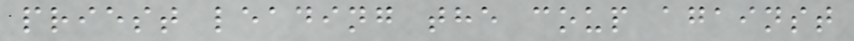priest leading the coup against
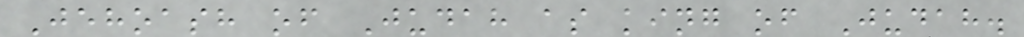Jehoash of Judah as king of Judah.
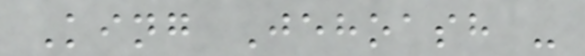King Jehoash -
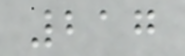217
